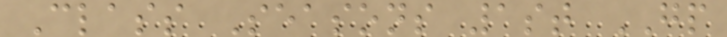Class Seasons 1st GP
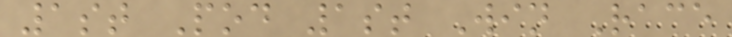1st Pod 1st Win Race
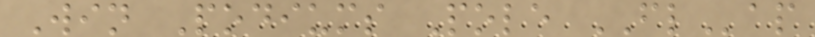Win Podiums Pole FLap
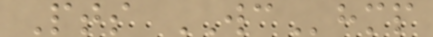Pts WChmp
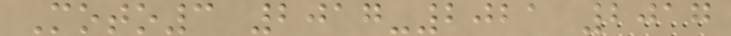Moto3 2017-2021 2017
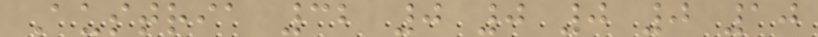Austria 32 0 0 0 0 10
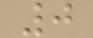0
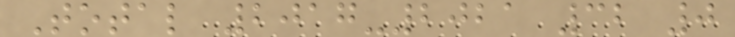Total 2017-2021 32 0
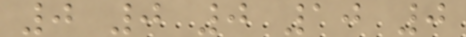0 0 0 10 0
